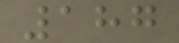187
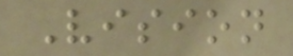Vision
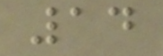14
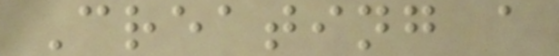Creating a
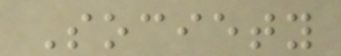Society
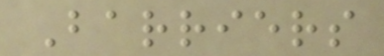Barriers
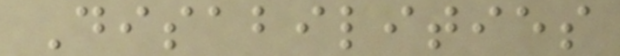Disabilities
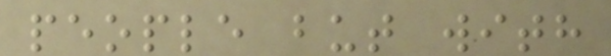people but with
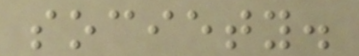society.
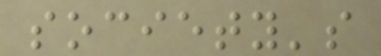society's
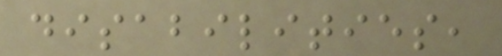disabilities,
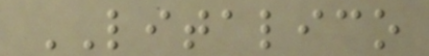LITALICO
